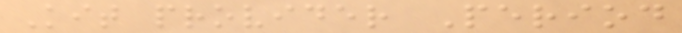Kit provider Period
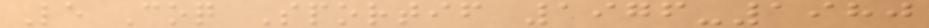Le Coq Sportif 1976-1980
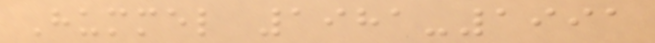Hummel 1981-1991
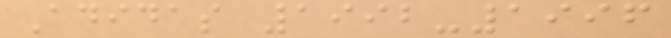Adidas 1992-1996
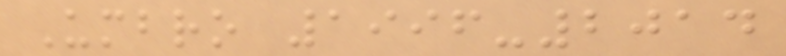Umbro 1996-2014
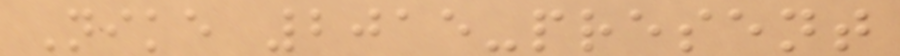Nike 2015-present
